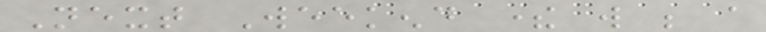Next Weekend there will be a
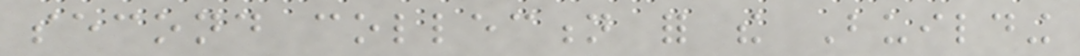second collection for the Building
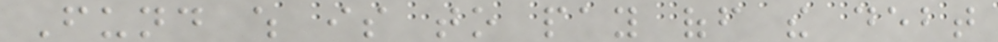Fund which is to pay off the debt
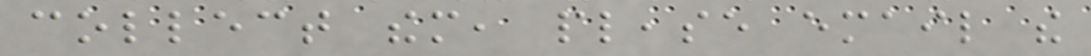collect them, please email the
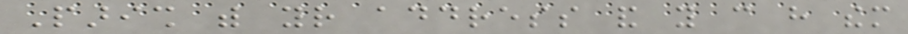Parish with your address and you can have them
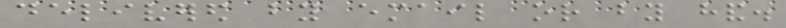delivered by email or by hand.
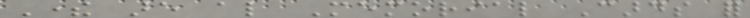There are also Memorial Cards for
